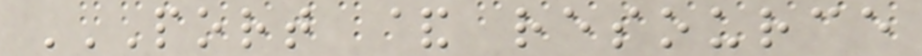PORT & RESOURCE
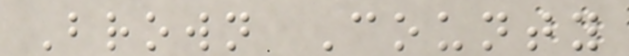Brown County
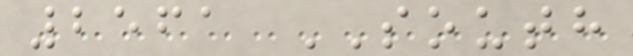2561 SOUTH
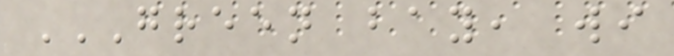GREEN BAY, WI
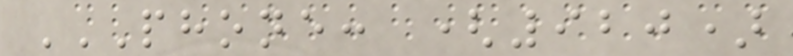PHONE: (920)
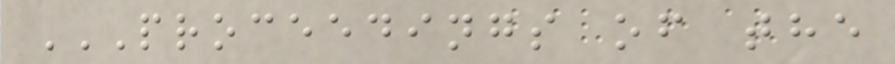PROCEEDINGS OF THE
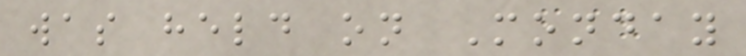was held on Monday
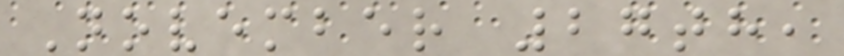November 27th,
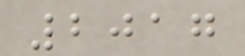2017
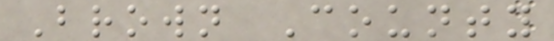Brown County
